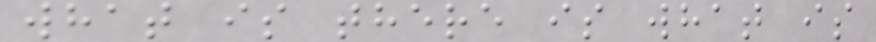what is there is what is
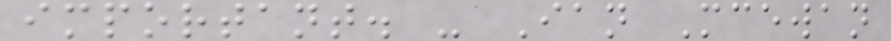important. - Ian Mcewan
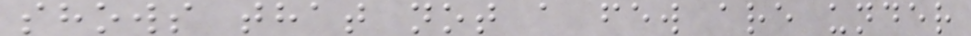shows that not a few are under
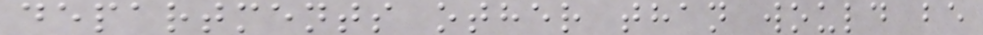departments other than would be
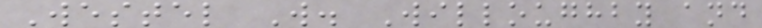Westel W. Willoughby and
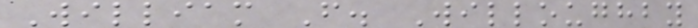William F. Willoughby
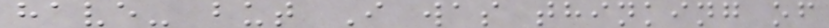have- but I was thinking of
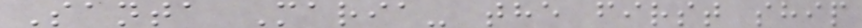Santa Maria- the first ship
